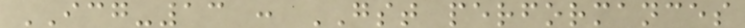ICG-13 : GST performances
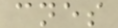cnes
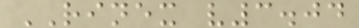RINEX v3.04
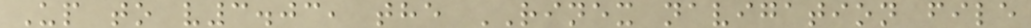Up to v3.03, the RINEX navigation file
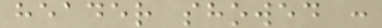header showed :
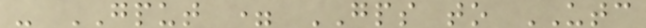- GPUT = GPS to UTC
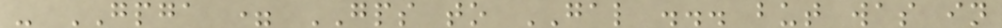- GPGA = GPS to GAL ... but was in
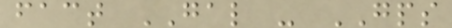fact GAL - GPS
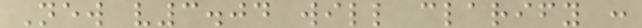New v3.04 will clarify :
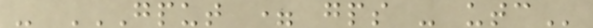- GPUT = GPS - UTC
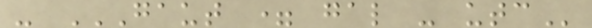- GAUT = GAL - UTC
